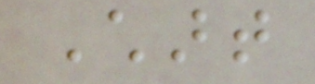Chart
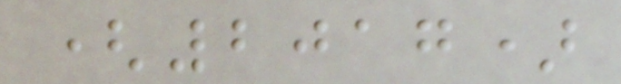(2017)
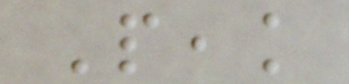Peak
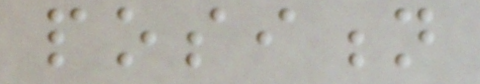position
